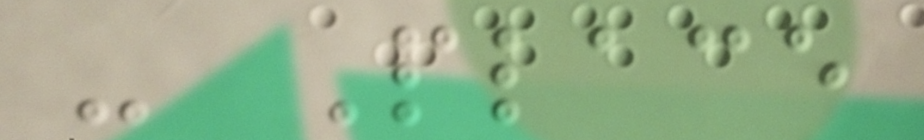- Place
